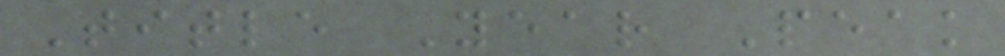Title Year Peak
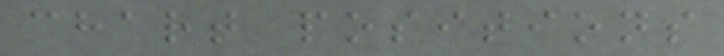chart positions
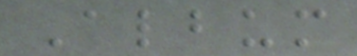Album
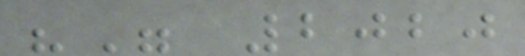"" 2020
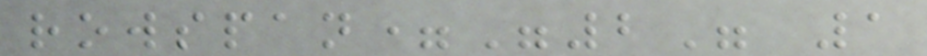rowspan="2" 1
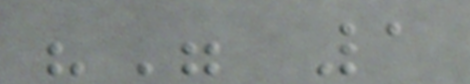"" 1
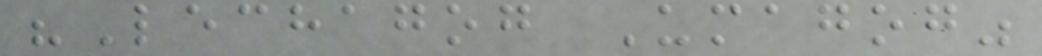"Lechagog Umagog"
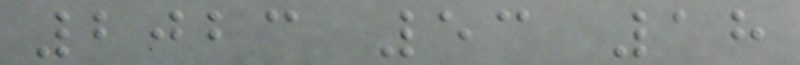2023 53 18
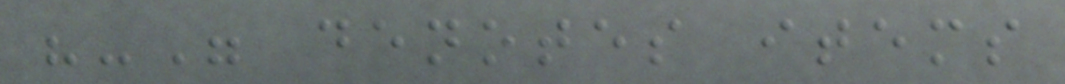"-" denotes items
